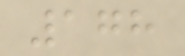178
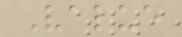Value
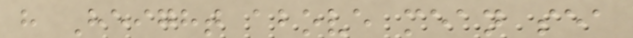h Height above mean sea
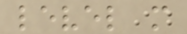level m
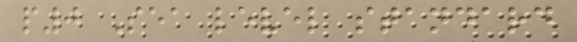p0 Sea level standard
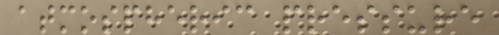atmospheric pressure
